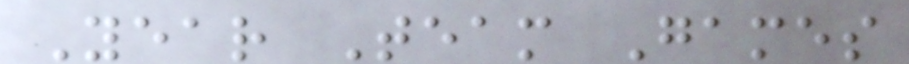Year Team Games
